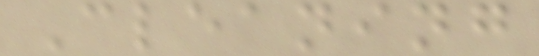Cleaning
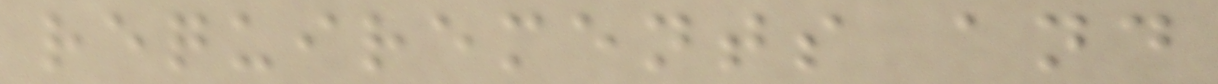requirements and
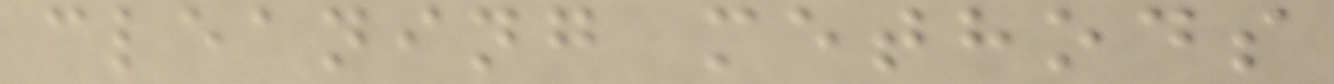cleaning methods
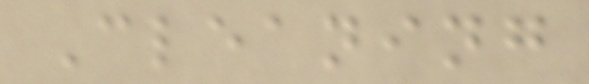Cleaning
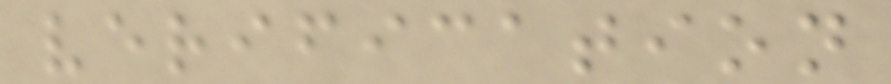verification
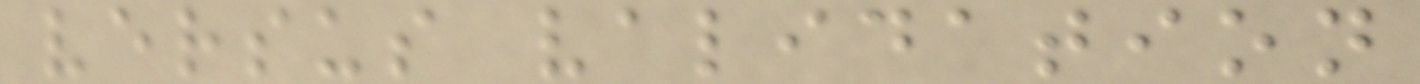versus validation
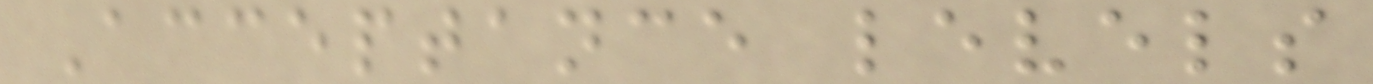Acceptance levels
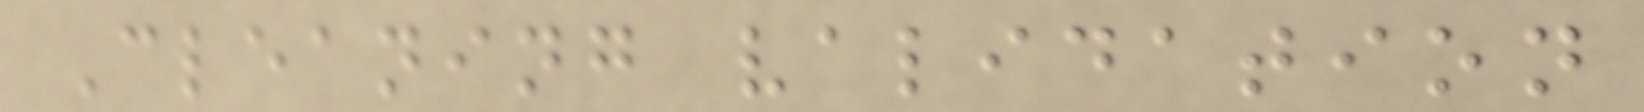Cleaning validation
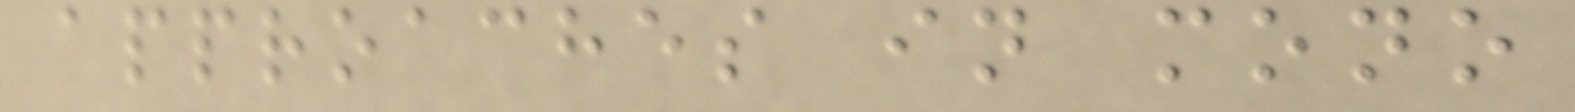approaches in mono
